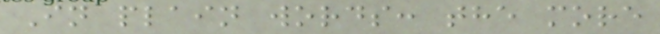In plain words: the more
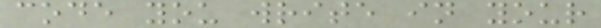code you write in your
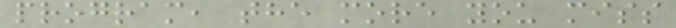program, the more you miss
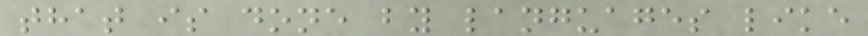that is done by languages like
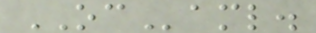OCaml.
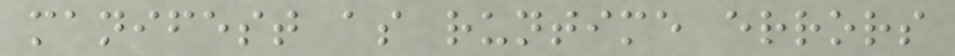manifest as runtime errors
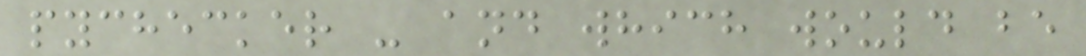pychecker - and which would be
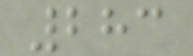283
